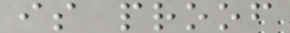is proof
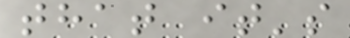that it's
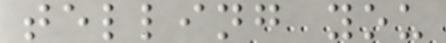telling you
